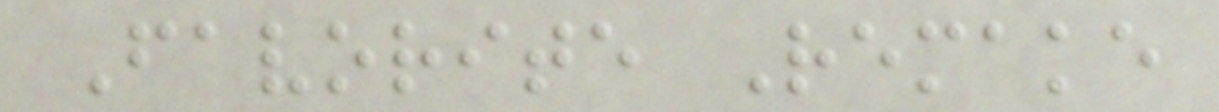Favorite Remake
